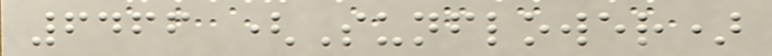6466 (Sunflower)
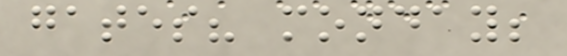gates? monday;
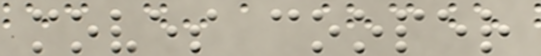moves cooper
